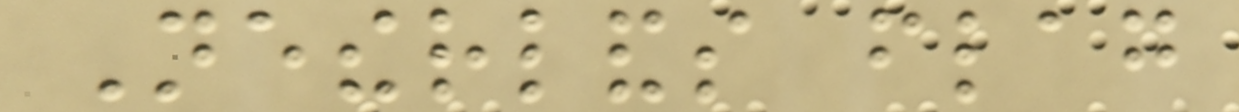Netherlands flag
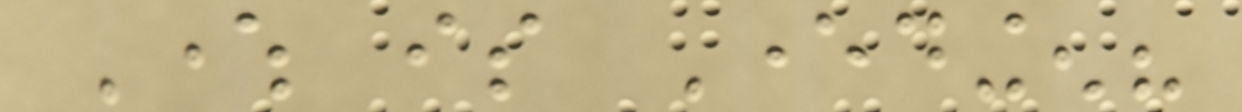Where is Everdingen?
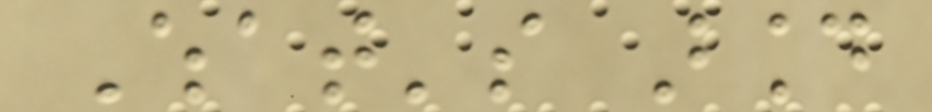What's around
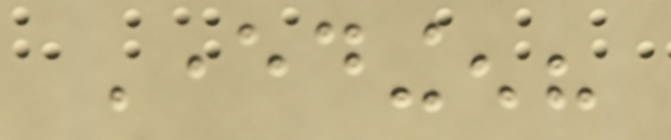Everdingen?
